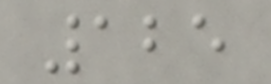125
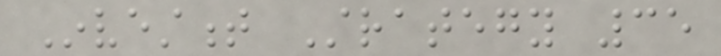Investment Strategy 35
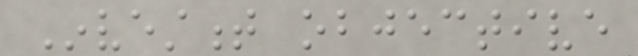Investment objective
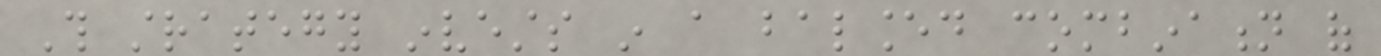This strategy invests in a balanced combination of
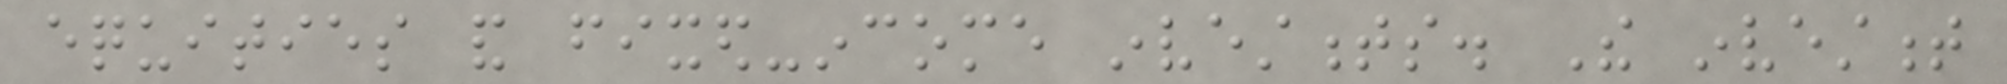equities and fixed-income investments. The investment
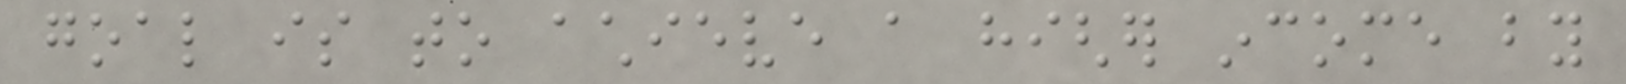goal is to achieve a higher income by
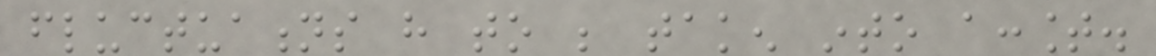fluctuations have to be taken into account.
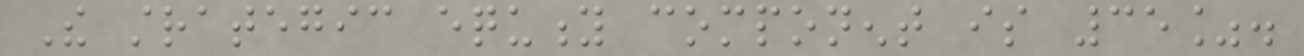The strategic equity component is 35%.
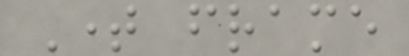Time frame
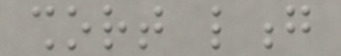short long
